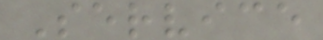Service
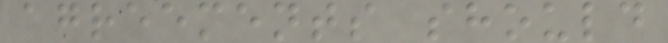agreements should
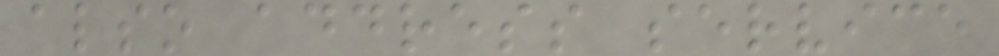also address service
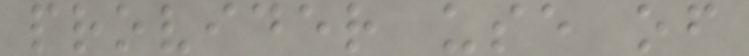provider use of
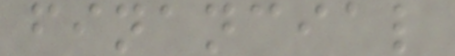financial
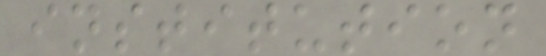institution
